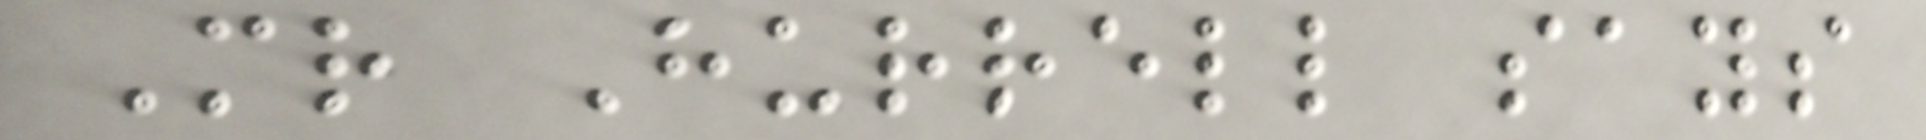Mr Hurrell says
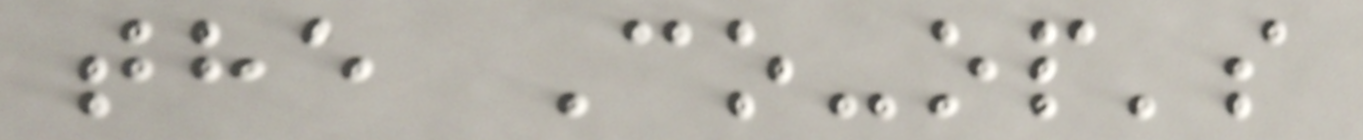the Co-op's
